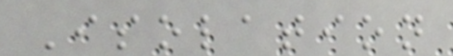Isolation
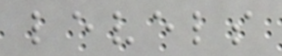levels
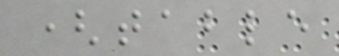(table
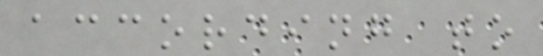according to
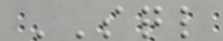SQL
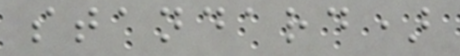standard)
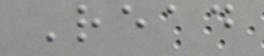Read
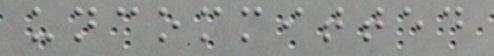uncommitted
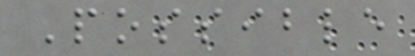Possible
